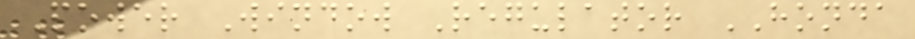Power Window Regulator HONDA
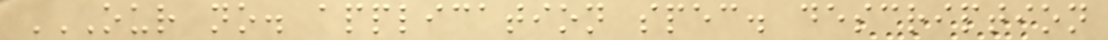OUR NO. APPLICATION SPEC. DESCRIPTION
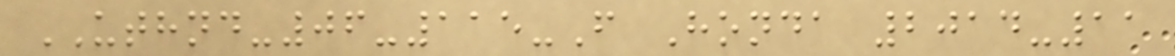UTHND-06-115-F Honda 2014-11
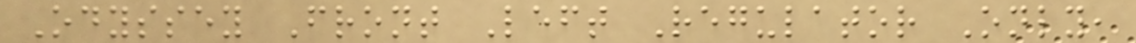Odyssey Front Left Regulator Only,
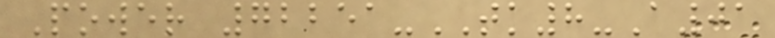Power 72251-TK8-A01
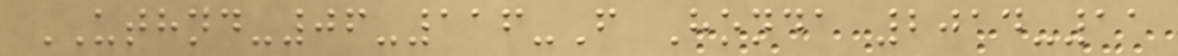UTHND-06-116-F Honda 2014-11
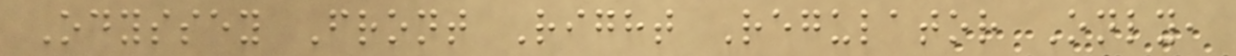Odyssey Front Right Regulator Only,
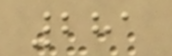281
